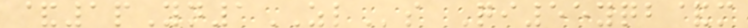&1pYn1ZLs Qi55yqb&m
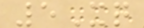5Xq
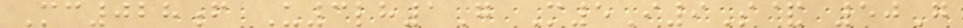Mc028f U3lh1G M5I9S& 50G
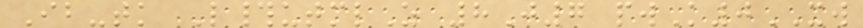Ib-tk L#utmlZ 8J7 pwK0XW
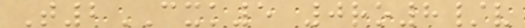T2CXK5 0ro8/v
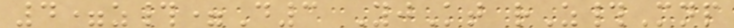4=z#=D3 YjKt rZ#Mnp
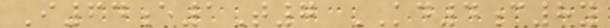I64e1T7 KD4c8y
